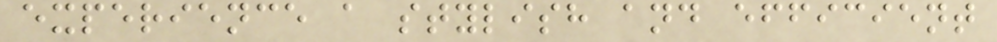experience a stylish and efficient
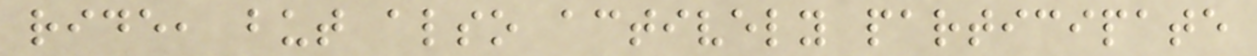ride, but also actively participate
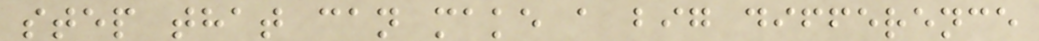step that can make a big difference
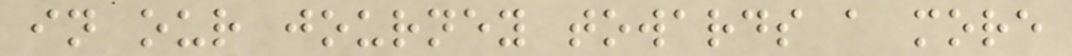in our journey towards a more
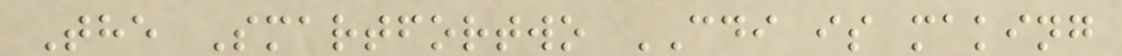The Smartfortwo CDI is making
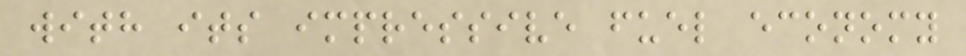with its impressive fuel economy
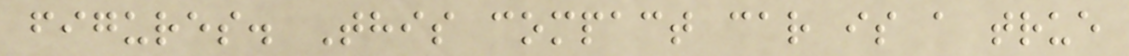figures. This compact car is a true
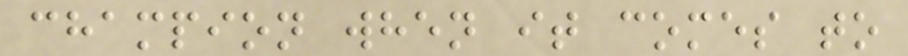champion when it comes to
